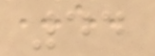44
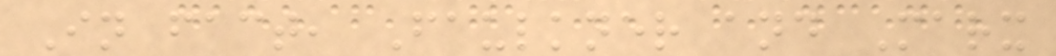In fact, Faulkner and Marx
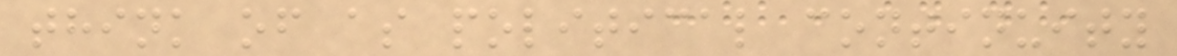think of as political continuity
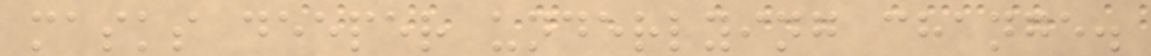masks deeper underlying change.
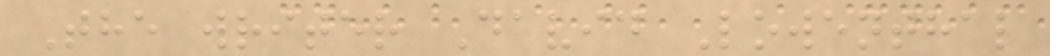The writer David Lowenthal
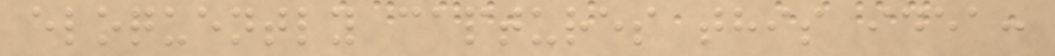eloquently captures this idea:
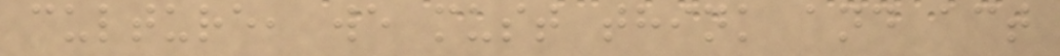culture, we must think and act
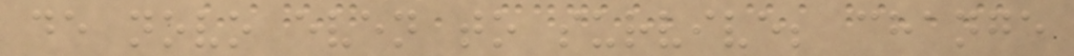de novo even to survive; change
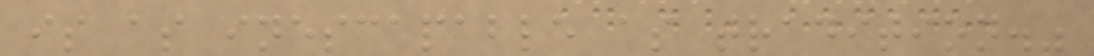is as inescapable as tradition."
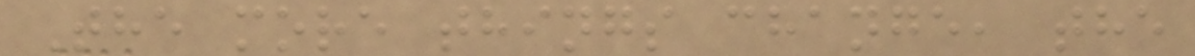The more things change, the
